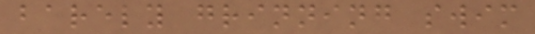barely grinning swim
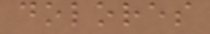dolores
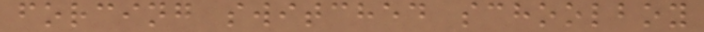forcing switched schoolboy
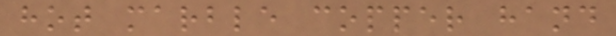hot marble copper hand
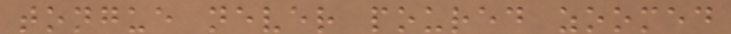tongue never poured zoomed
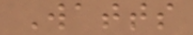Watts
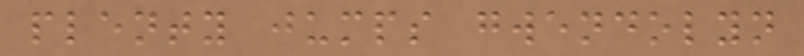plenty jumps gwendolyn
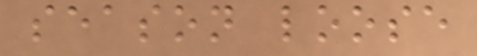season loose
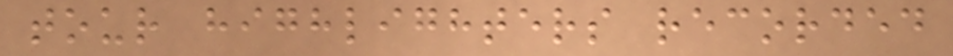tour highlighters recorded
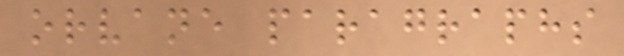orvane paragraphs
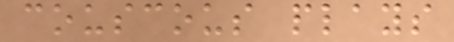couscous plays
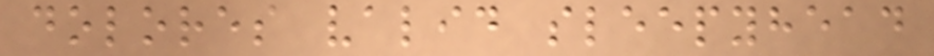dolores valid sleepyhead
